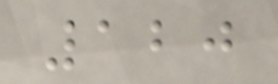120
